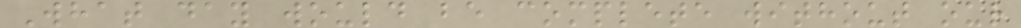What day would be complete without our
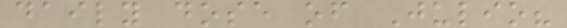daily dose of Julio?
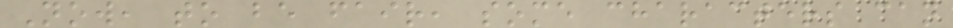Now, to be fair, some characters can
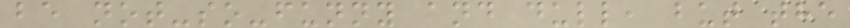be not-so-funny and dull, but the
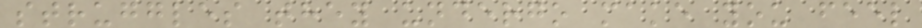struggles they undergo make you feel
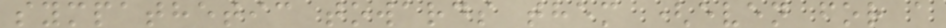sympathetic towards them (even for a
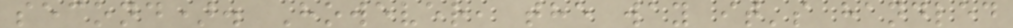second). However, the way it's handled
